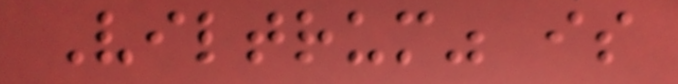Viltrum" is
